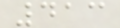413
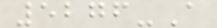5276-A
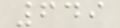649
